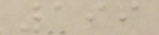199
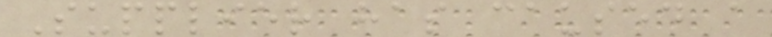Supplier has caused a
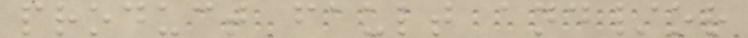product fault and/or
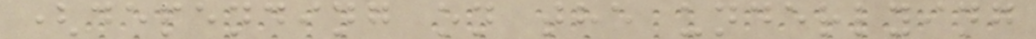(depending on the underlying
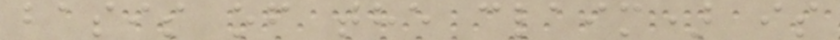basis of the claim) is
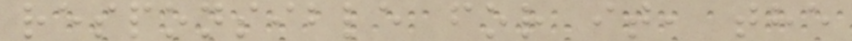responsible for it, the
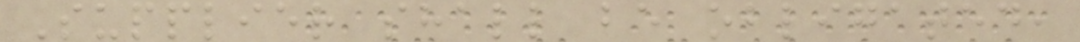Supplier shall be obligated,
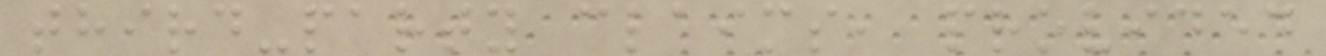third-party claims, provided
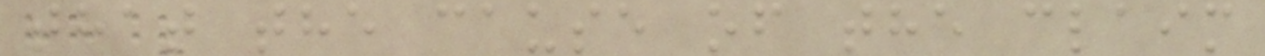that the cause of the claim
